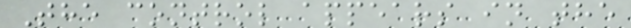The control appears in the
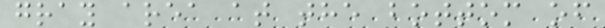gray area at the bottom of
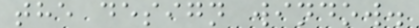the design window.
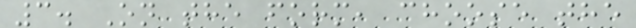3. On the form, choose the
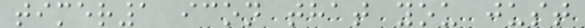timer1 icon that you just
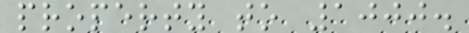property to 1000.
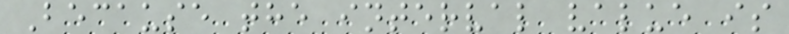Because the interval value is
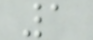1
